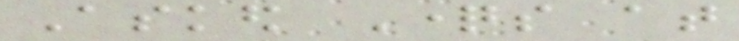Asked Questions at
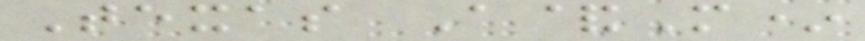Texas A&M*
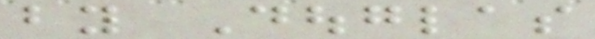by Douglas
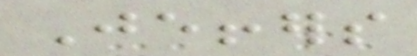Jeffers
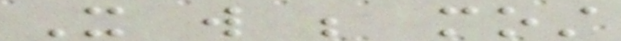It will be most
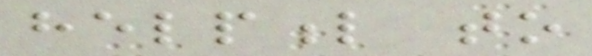helpful to
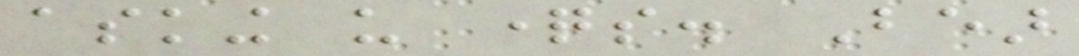asking us questions. Bear
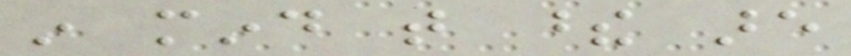in mind that these are
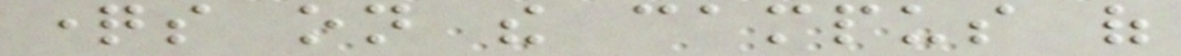questions on the campus of
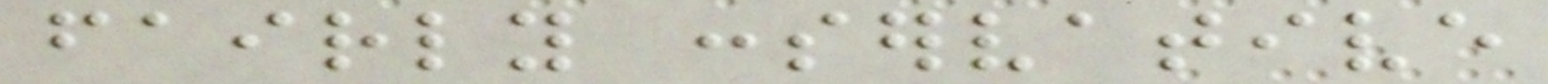fairly conservative
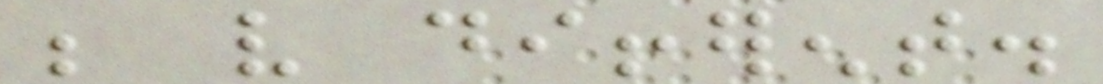be very different.
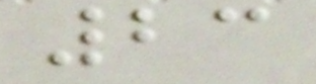23
